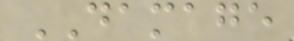DAMAGE
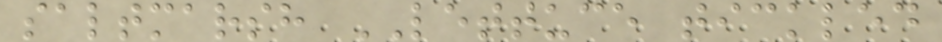saltmarsh LETTUCE tickled
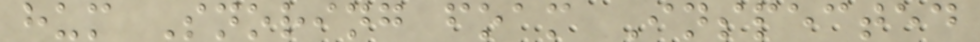hum Snoring foam Inspected
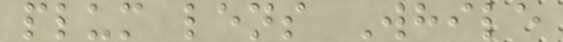plum lens While
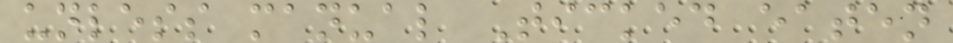unless manual Ticked eaten
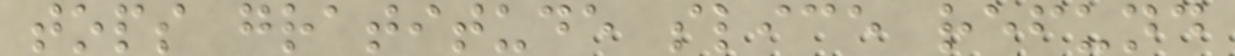tops gratitude slice refund
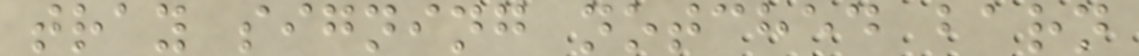tray signing notched barn
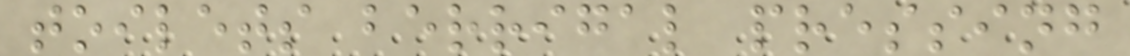toilets berrigal pressing
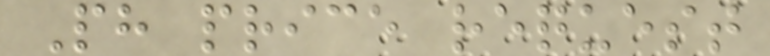Ph price request
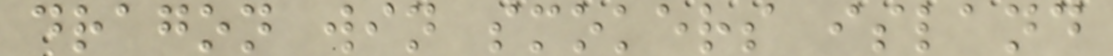dragon win smokers island
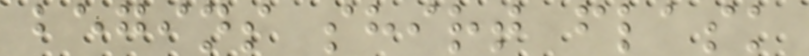begins shirt flask
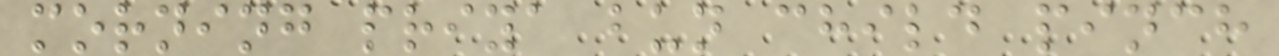morning priya bun child pinch
